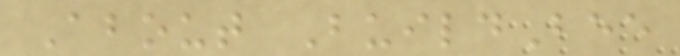About BuildBee
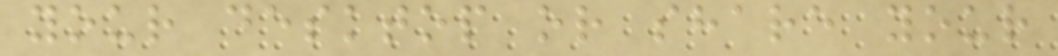your desktop or share your
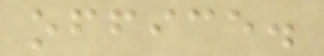office.
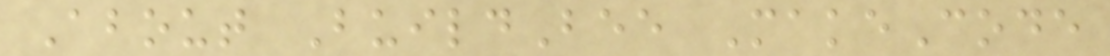About BuildBee MakeCode
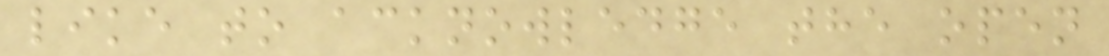like to acknowledge the open
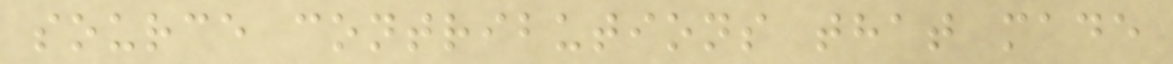source contributions that made
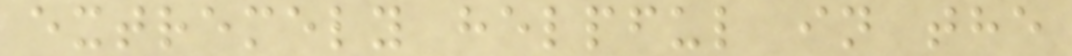extremely helpful in the
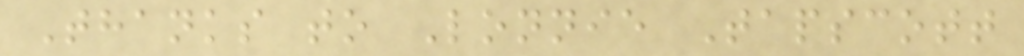Thanks to Lonnie Tapscott
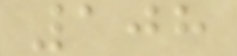108
